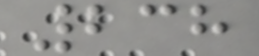238
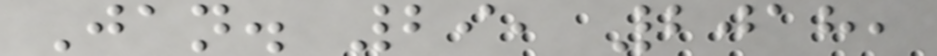Jan. 29, 2018,
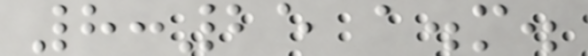8:25 a.m.
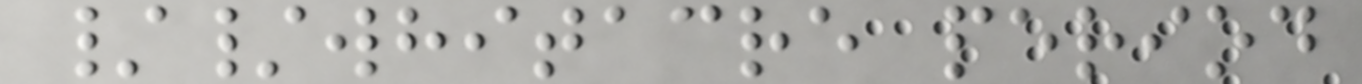//whitacre period
